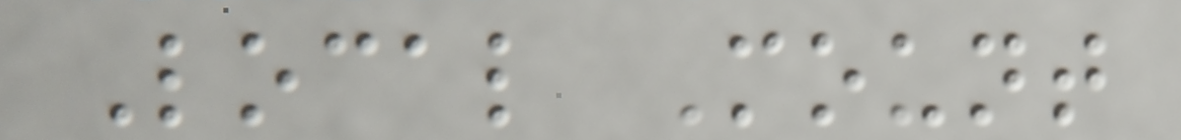Local Mount
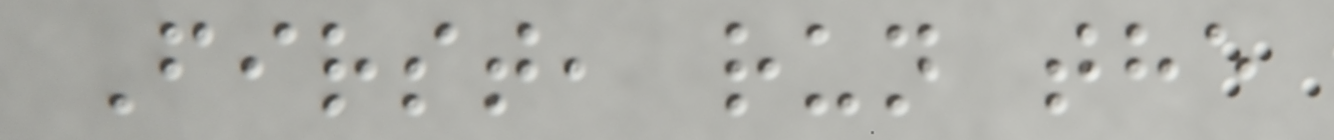First, run the
